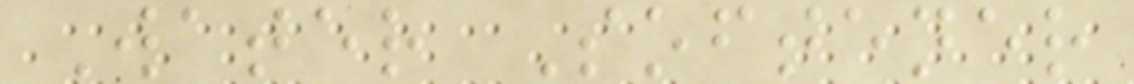Water Softener
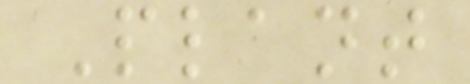Plant
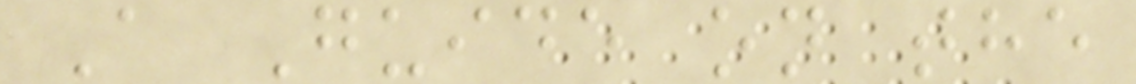A Guide on the
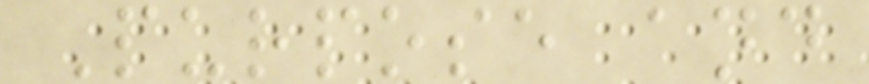Purpose and
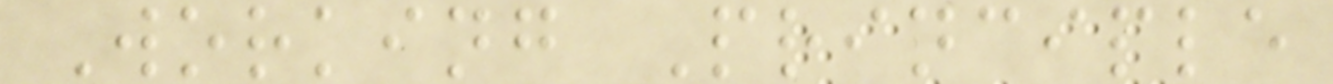Working Principle
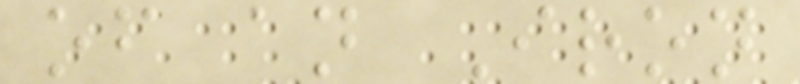of an Iron
